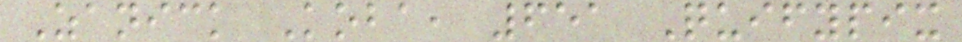Zanick Koba, 651 Quifypix
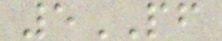5PF
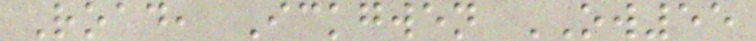Road, Ickgwen OW55
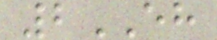2EH
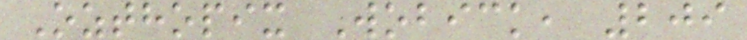Ozthopix Wobick, 209
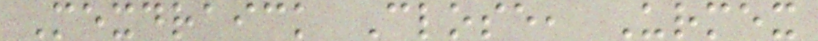Mexdraick Close, Urmex
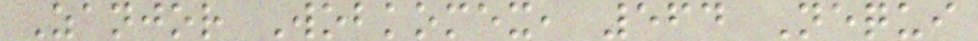Zanjor Wobkomex, 564 Nequi
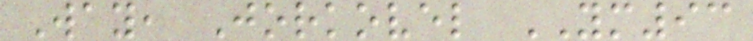Way, Jorkovel YM93
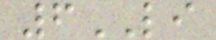6LI
